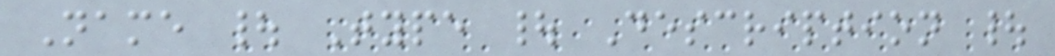Name | Type | Description |
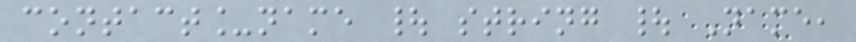contact_name | string | Name,
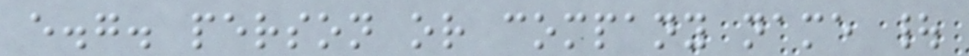e.g. person or company name |
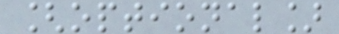[optional]
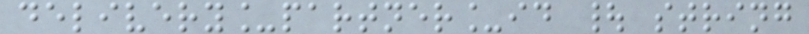delivery_partner_id | string
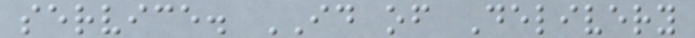service. ID of Delivery
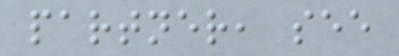partner, see
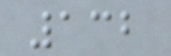132
